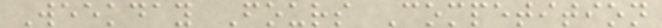Weekday Fours Competition
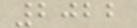2022
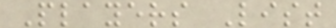Players List
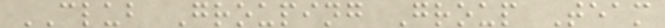CLUB Grouping Group Team
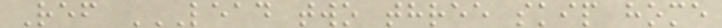Ref LEAD TWO THREE SKIP HOME
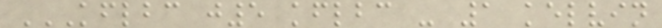KFLBC J5 KFLBC - 1 KELVIN
